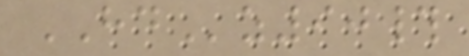HDz90#
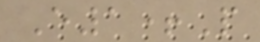E1+P
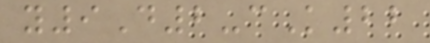y9D2-cK22
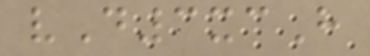vD3xcH
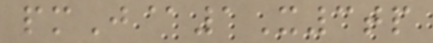pmJ@1X3tp
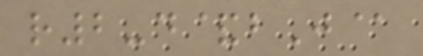r2-d&bJ@
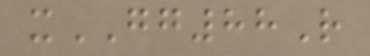xGG88R
